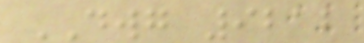DWG 9212
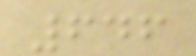646
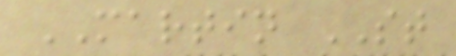MARTIN ST
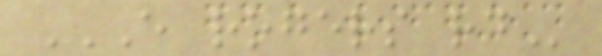E ROGERS RD
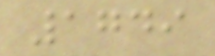1749
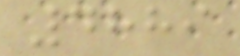4889
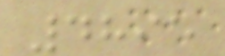4895
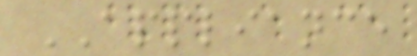APPLIANCE
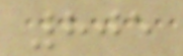805
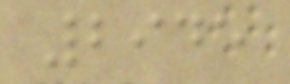2945
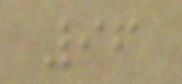96
